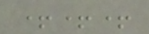+++
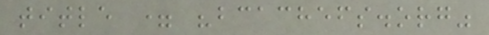title = "bcachefs.org"
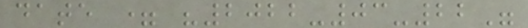date = "2022-03-22"
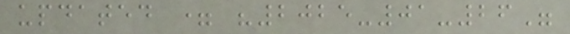updated = "2025-01-26"
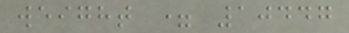weight = 10447
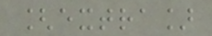[extra]
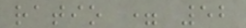ratio = 52
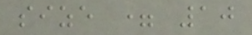size = 10
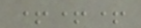+++
